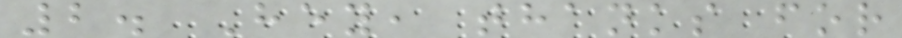2. Hey, thanks for
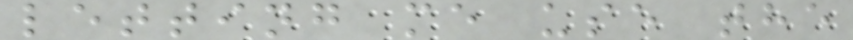letting me use the
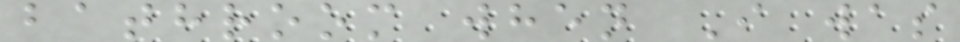bathroom when I was
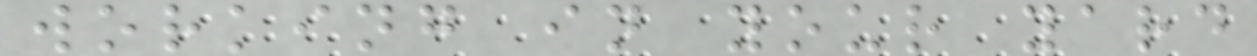working in your yard
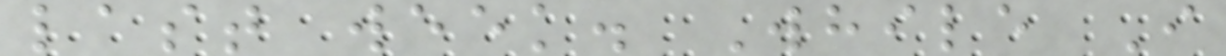last week. While I
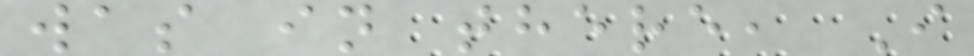was in there, I
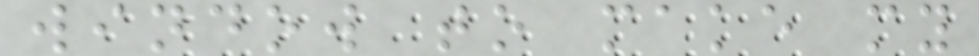window to make my
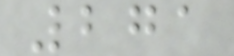271
